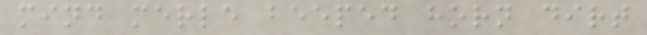mind merle beeped horn dirt
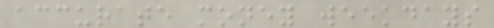accurate money weekdays
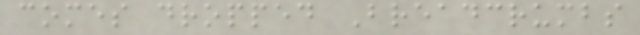comes dropped Breadcrumbs
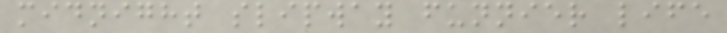midnight slipway funnier life
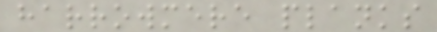harrowmere planks
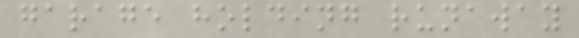garage holding runaway
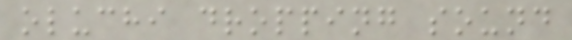oluchi dropping sound
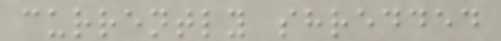currently shredded
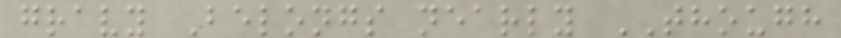gravy Belongs nearly THOUGH
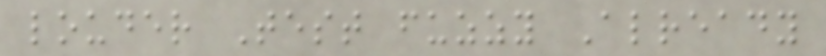louder Test fuzzy Already
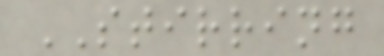STIRRING
